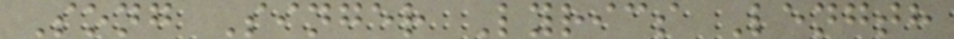Song Singer Lyrics Length
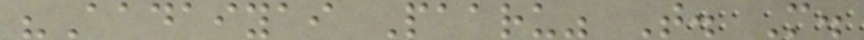"Aadaiyai Paaru" T. M.
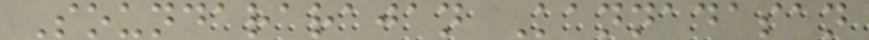Soundararajan Kannadasan
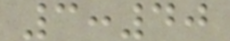3:40
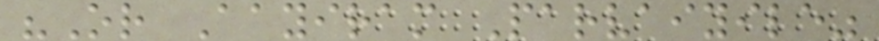"Or Aayiram Parvaiyile"
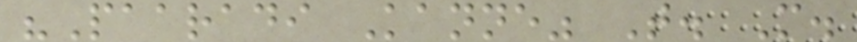"Paaradi Kanne" T. M.
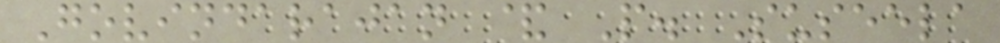Govindarajan & P. Suseela
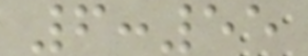6:55
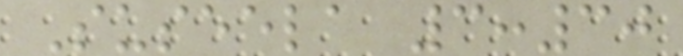Suseela 3:30
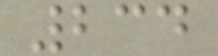234
